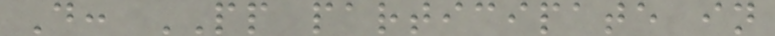D: PP participate in
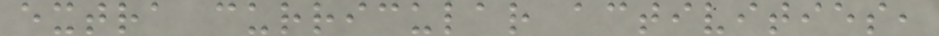extra curricular activities,
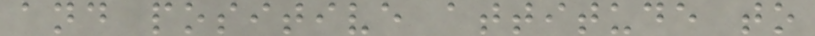and positive attitude to
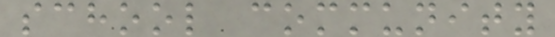school community
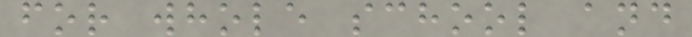for whole school and
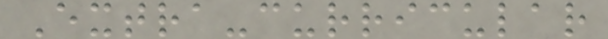Extra-curricular
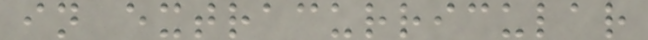in extracurricular
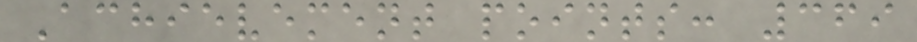Achievement points: 369
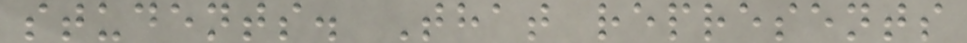students. That represents
